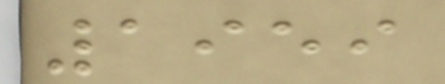1959
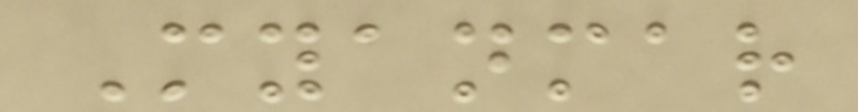Myanmar
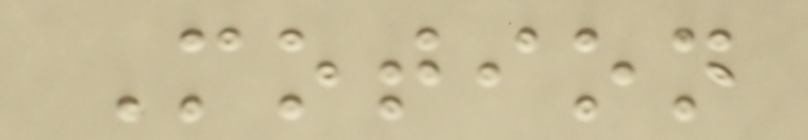Motion
